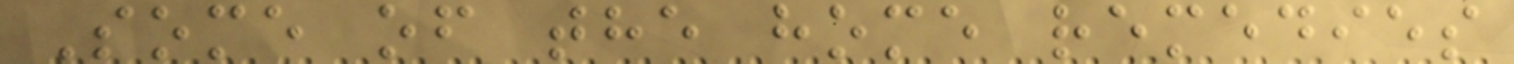Some of the home remedies
